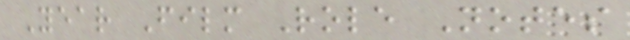Year Film Role Notes
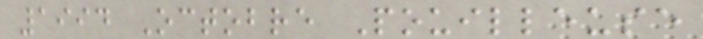1994 Octobre Pouilleuse
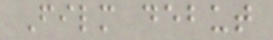Film debut
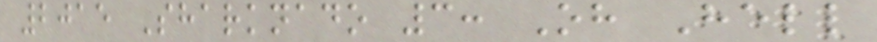2015 Sharknado 3: Oh Hell
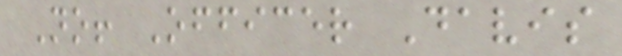No! Officer Davis
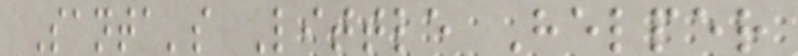Santa's Little Helper
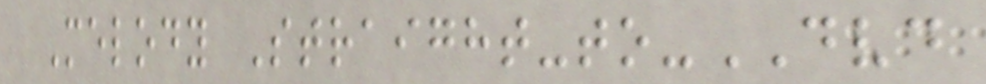Melody Straight-to-DVD
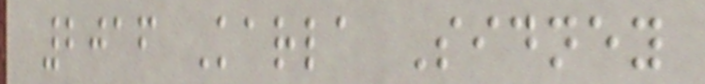2016 Karla Sidney
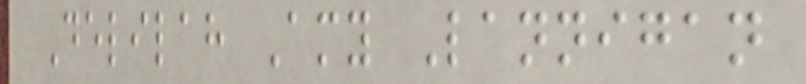Delilah Amy Lannigan
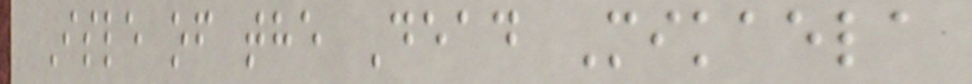Isle of the Dead Mikaela
